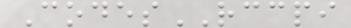CodesRCCPI
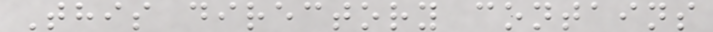This directory contains
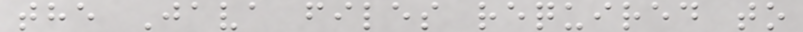the Java files required to
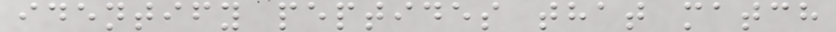identify peptides that match
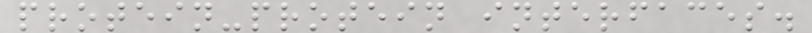protein-protein interfaces.
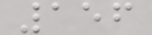156
